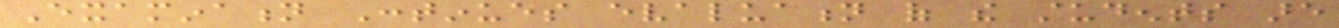Examination Continues evaluation of the students are
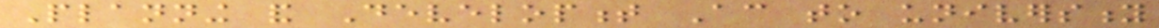Planning and Development According to university
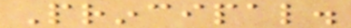Principal.
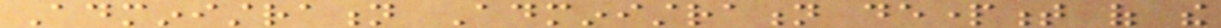Administration Administration department of the
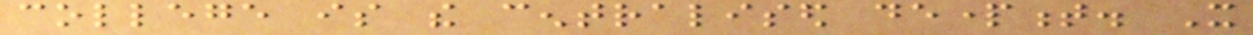college is the centralised department. It
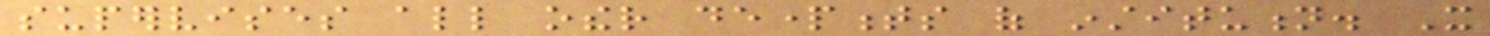supervises all other departments of institution. It
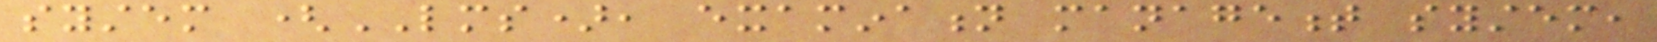system (LMS), examination management system,
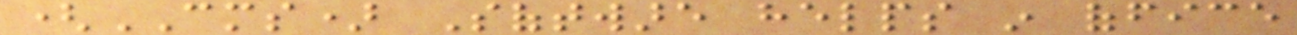(CMS) Software helps in office
